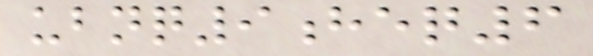ubnq9heq6
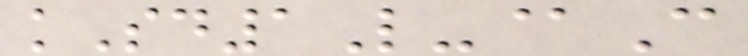kSd1L-@C
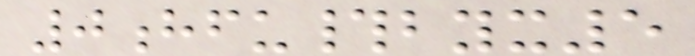0hfu#byx5
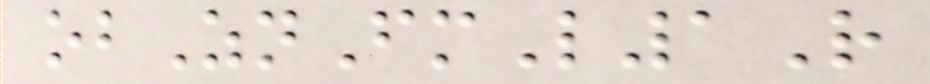obZnFmL1R
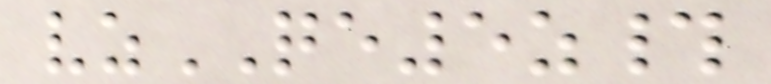vzQE5z#
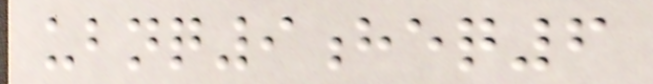ubnq9heq6
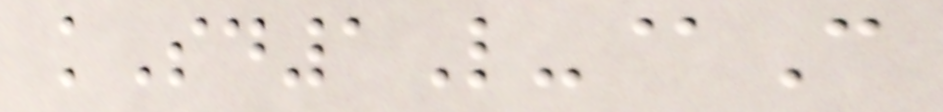kSd1L-@C
